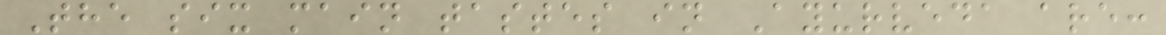The six main tastes in Ayurveda are:
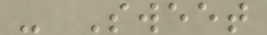- Sweet
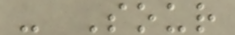- Sour
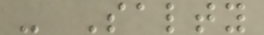- Salty
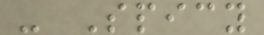- Spicy
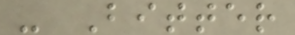- Bitter
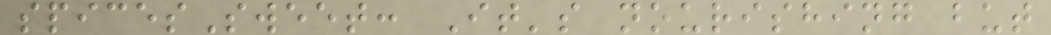spicesSweet: It's nourishing but
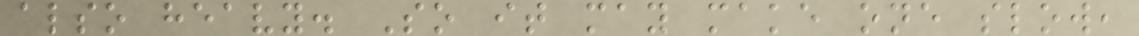also heavy. So it may make one slow,
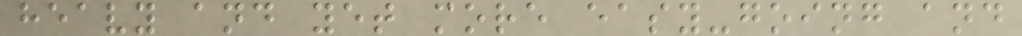heavy and yet more easy-going and
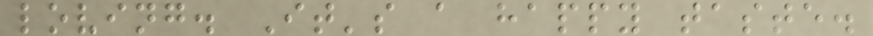loving. It's a happy taste.
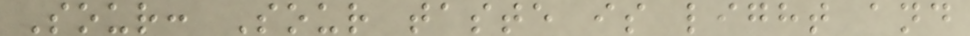Sour: Sour taste is light and
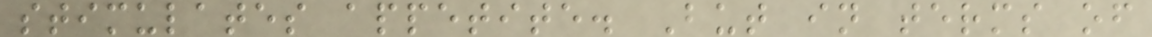stimulates appetite. But in terms of
